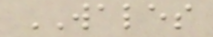WALES
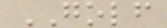GOLF
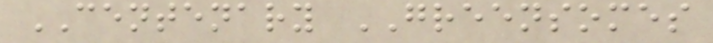CENTENARY GREENSOMES
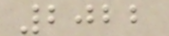2022
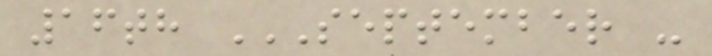16th SEPTEMBER -
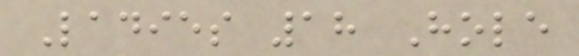Ladies 18 Hole
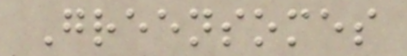Greensomes
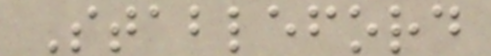Stableford
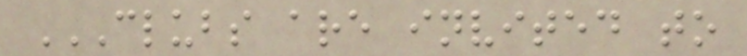CLUBS ARE INVITED TO
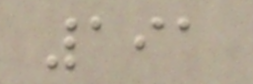191
